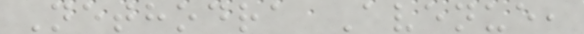Nethodra Avenue,
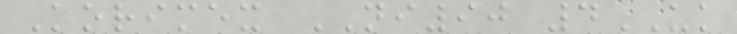Korimex NI90 4UK
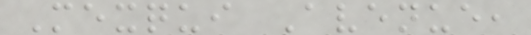Mexqui Avenue,
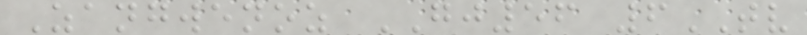Zangwenoz GJ56 6TV
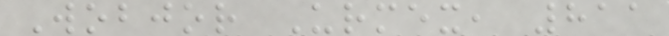Wobjor Urmex, 811
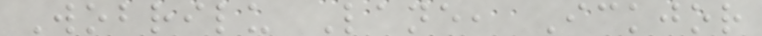Wobrilu Lane, Ickjor
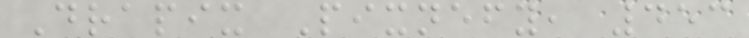Drapix Pixnefy, 453
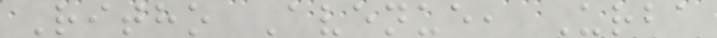Ritho Avenue, Urba
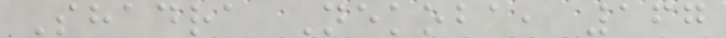Shadra Nekoba, 167
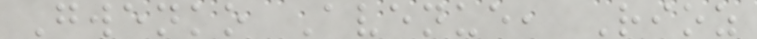Gwenko Avenue, Rioz
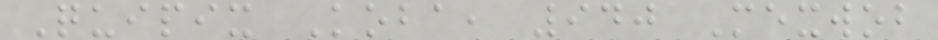Quipix Koba, 940 Mexwob
